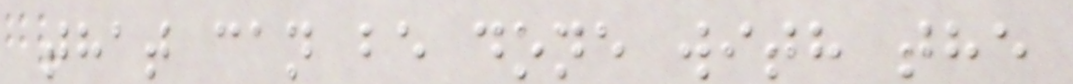that can be done with the
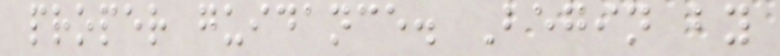proper guidance. Begin by
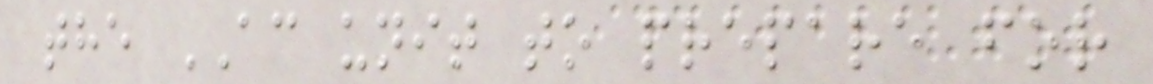the AC unit to prepare for
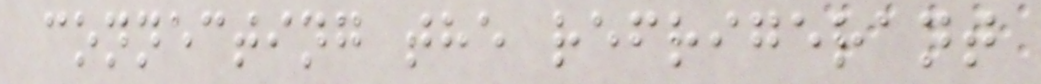connecting the refrigerant
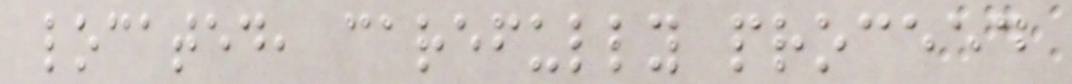located, carefully proceed
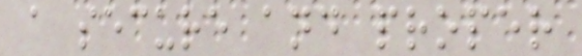a secure and proper
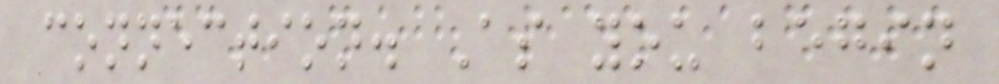connection. As you begin
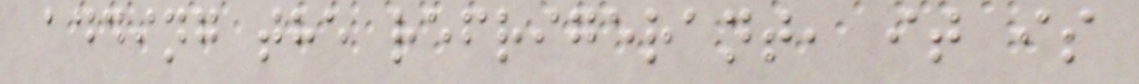adding the refrigerant, it is
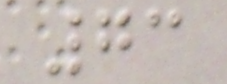73
